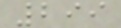299
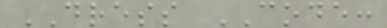DRESS CODE:
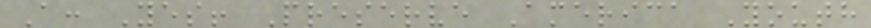A: Yes! Preserve America Youth
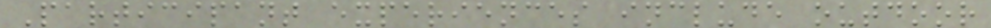Participant experiences include outdoor
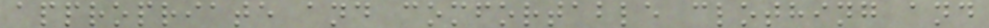appropriate and comfortable clothing and
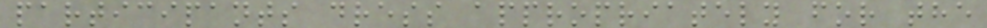participants dress appropriately for the
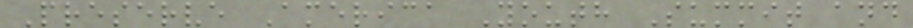Preserve America Youth Summit and
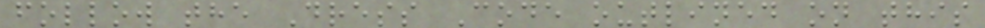follow the Dress Code outlined on this
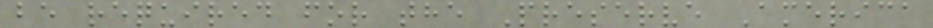be required for the Preserve America
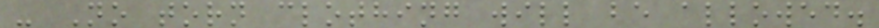- No torn clothing will be allowed.
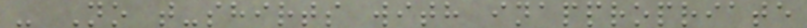- No t-shirts with inappropriate
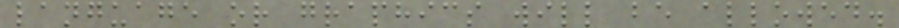language or graphics will be allowed.
